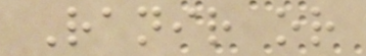Ranir or
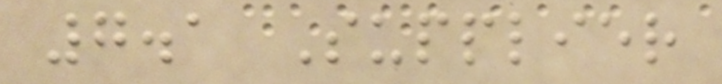7.1 Supplier
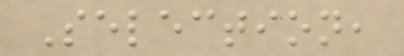Selection,
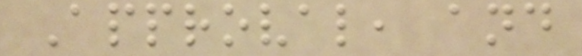Approval, and
